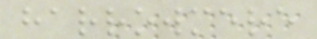harrowmere
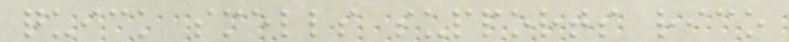quick smells supports rico
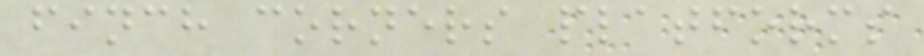finch corners platforms
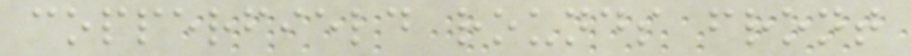copperfield rounds front
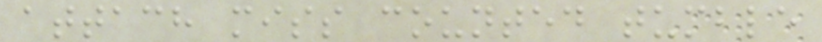attach miss counted tumble
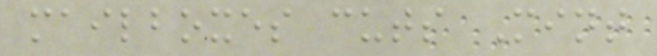mailboxes cuts Mint
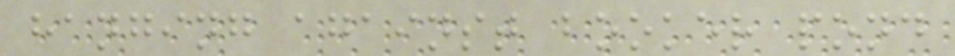hanging against booker pond
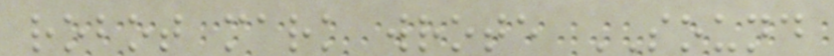robot mark wrote SOUND
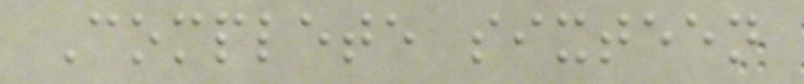Complete sixteen
